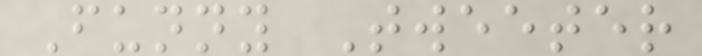Funny Tweeter
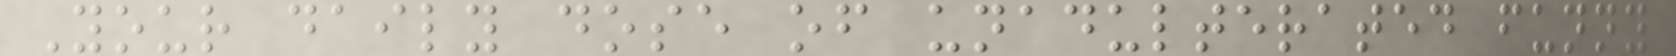Your daily dose of unadulterated funny
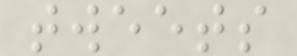tweets
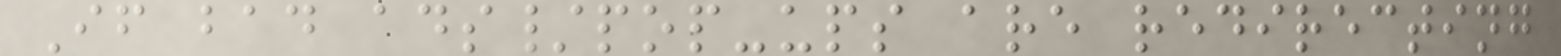If bad ads/pop-ups are redirecting
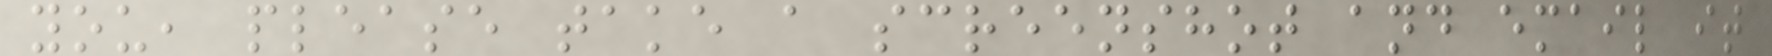you, please take a screenshot and email it
